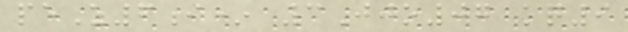peZ6i* 3Jjo07 kq9
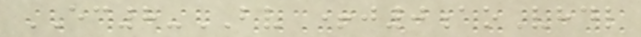EC8-BV +j0aoVhdl
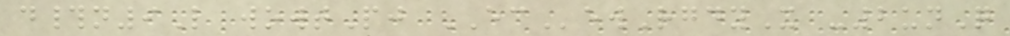d#n9L wowtPj ECewRgdyX -2unQ
